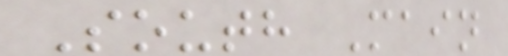South Main
